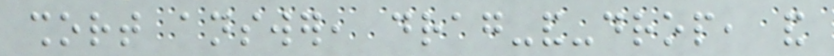short answer, drag-and-drop, and
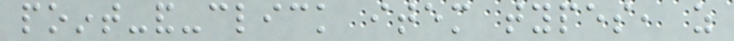point-and-click item types, as
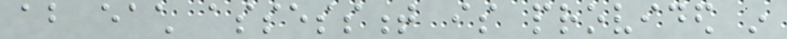about each assessment is provided in
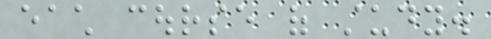each course of study.
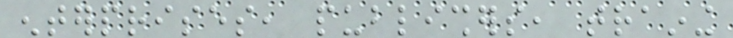enterprises, publishers, training
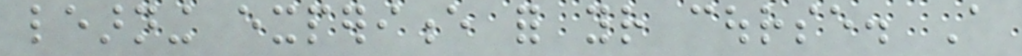learning experience for your course. A
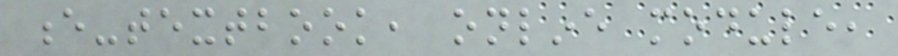e-textbook, online module,
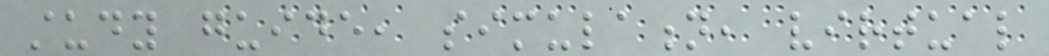study guide, simulation, virtual
